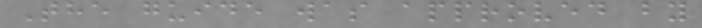The guide was approved by
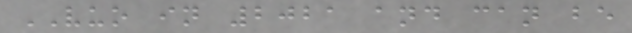VUO in 2021 and can be
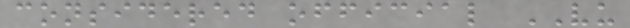considered official VU
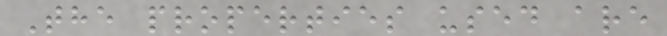The properties used are
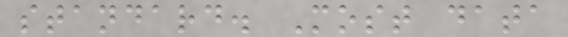standard. Most data
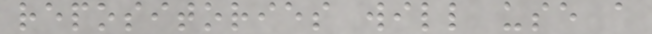repositories will use a
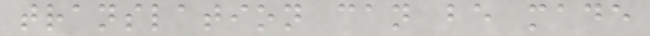translation can be made
